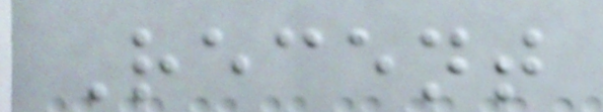Recent
